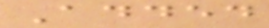Added
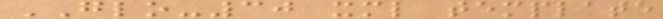GLO-30 xml template
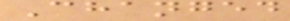Changed
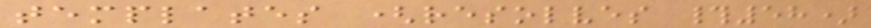templates (resolves #58)
